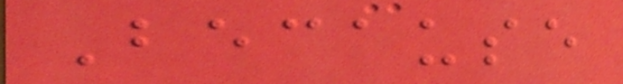Because
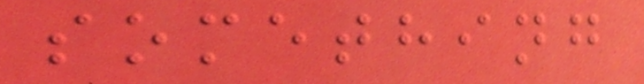something
